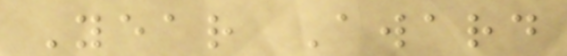Year Award
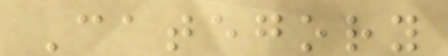Category
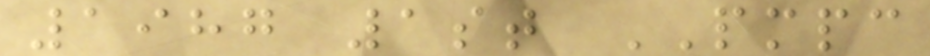1987 1st PMPC
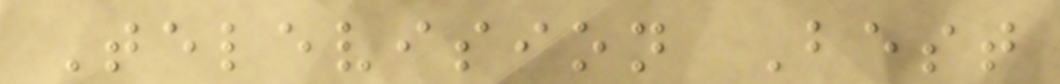Television Best
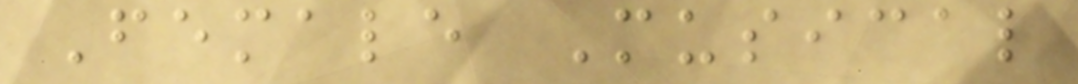Female Musical
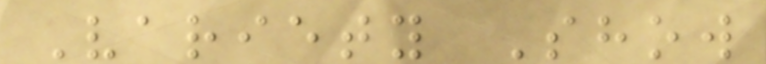Variety Show
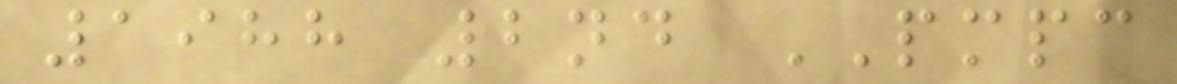1988 2nd PMPC
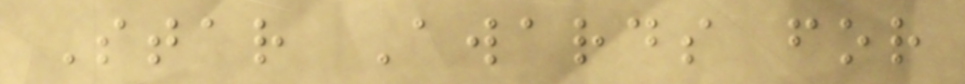Star Awards for
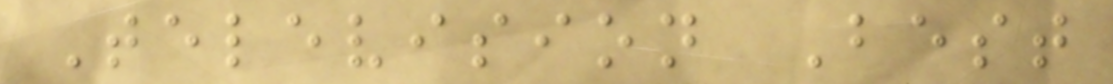Television Best
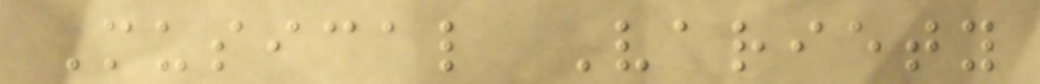Musical Variety
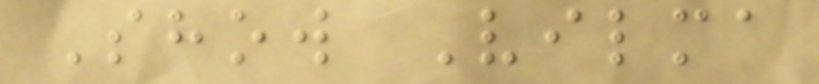Show Vilma
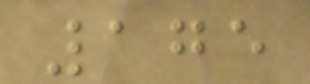175
